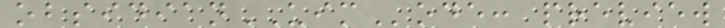obsidianUIMode: preview
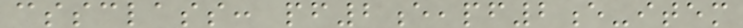cssclass: pf2e,pf2e-item
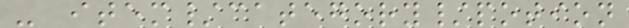- item/category/potion
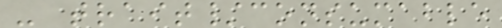- trait/consumable
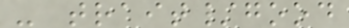- trait/good
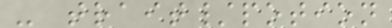- trait/potion
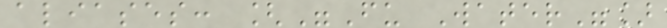aliases: ["Fu Water"]
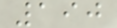190
